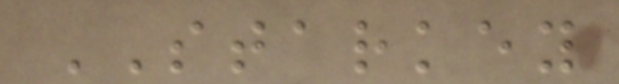STARKEY
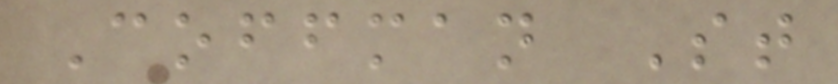Coffman St
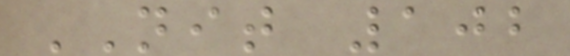NIT 102
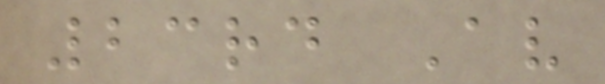23rd Av
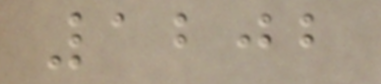1202
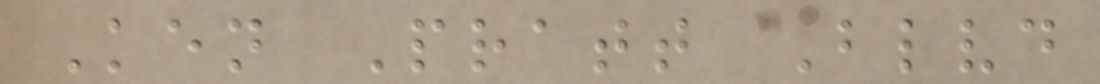Ken Pratt Blvd
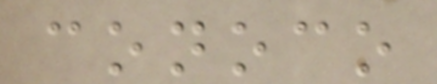conoco
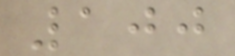100
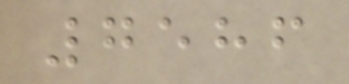7586
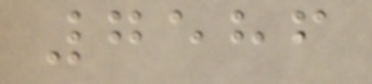7586
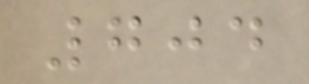704
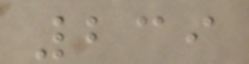239
